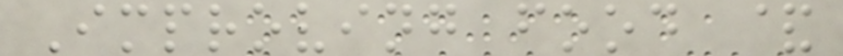Improving food &
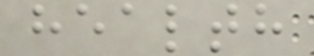health
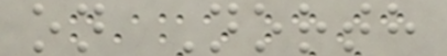on North
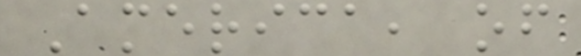America, of
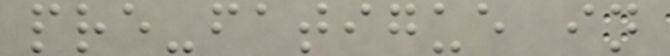pre-fatigue in
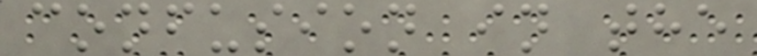confusion in the
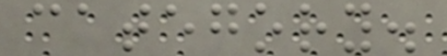category.
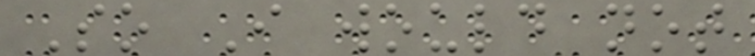So I would not
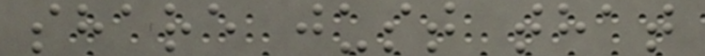share just that
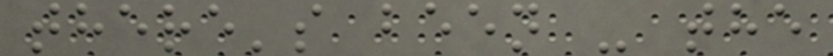there's been - the
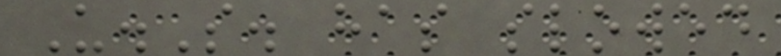U.S. has slowed
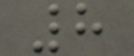8
